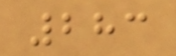283
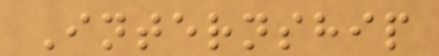Internship
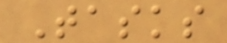Tasks
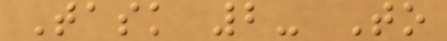Task 2- To
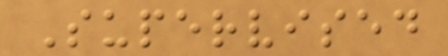Supervised
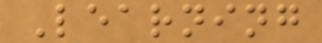Learning
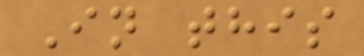In this
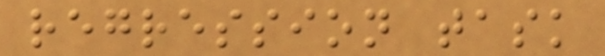regression task
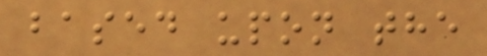based upon the
